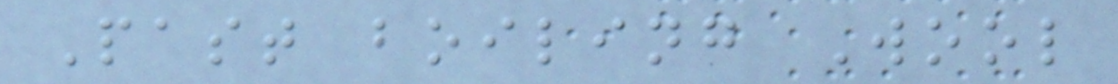Past boiling Wool
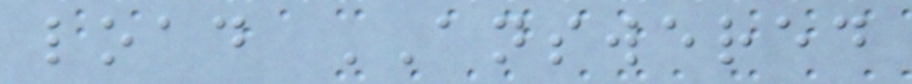load ANSWERED
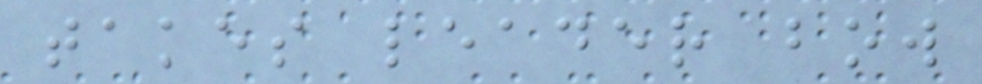takes leader bow
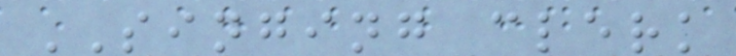SINGING clerk
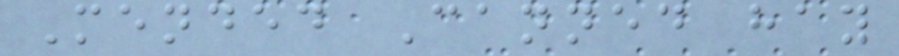Mended Canned hay
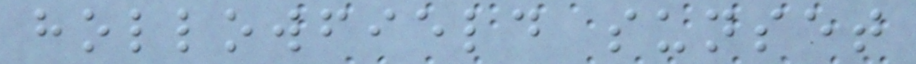hollowfield sunset
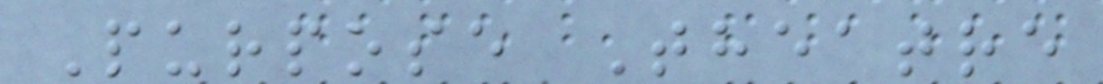Purpose Theatre
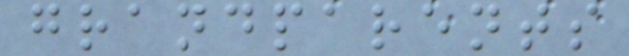grandparents
